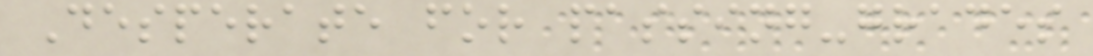Desperate for passing-grades
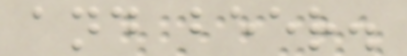and beer.
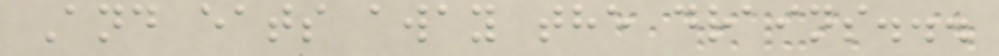And eats away the drains...
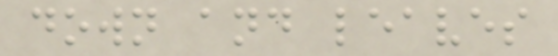down and leaves
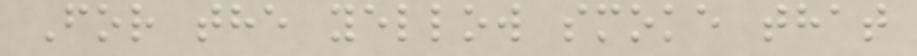For the yellow smoke that
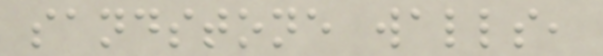sandstone walls,
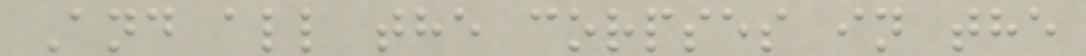And all the corpses in the
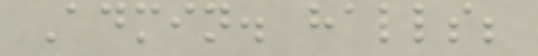Admin. halls;
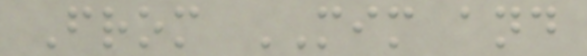From MIM and
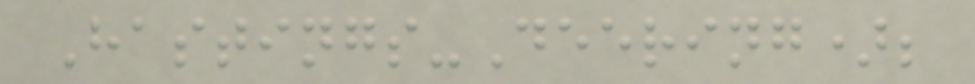Hastings-Deering);
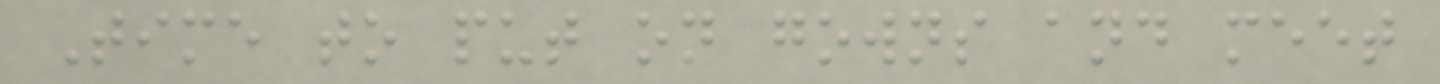Time to put on gowns and meet
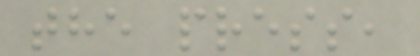the press,
